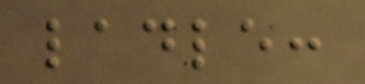ladle:
